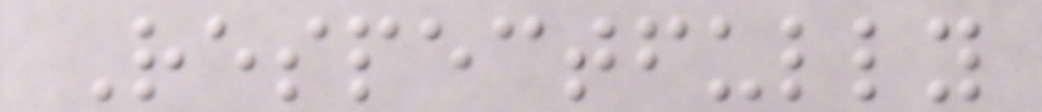Respectfully
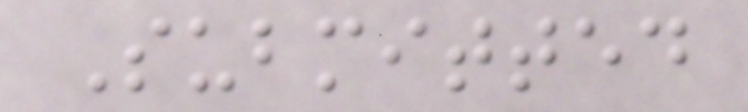Submitted
